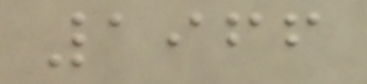1966
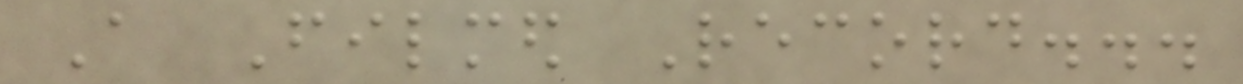A Filmed Record...
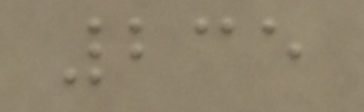235
